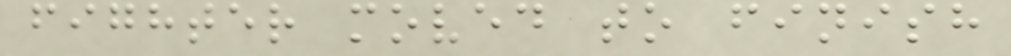fighter moved to finish
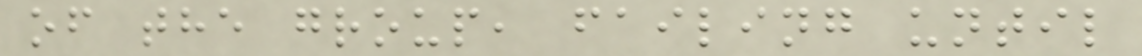of the group, failing until
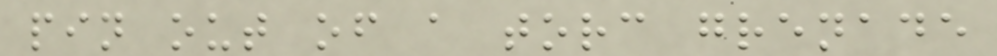pin out of a torc grenade
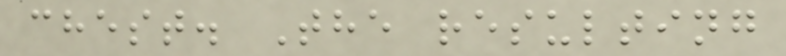chest. The resulting
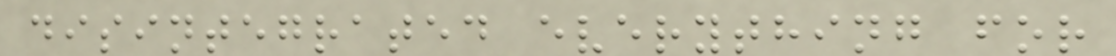disintegrated everything for
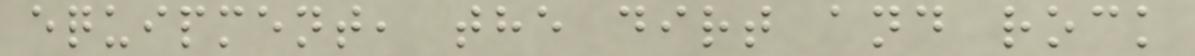equipment, the dirt and rock
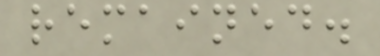remained.
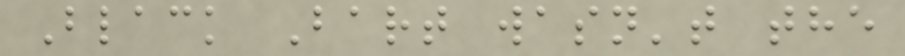Black Bart wasn't the
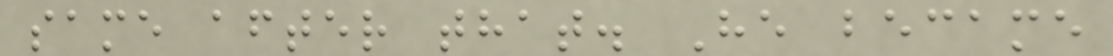same after that. He became
